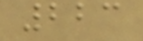223
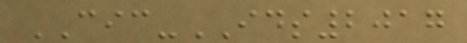CIC-IDS2017
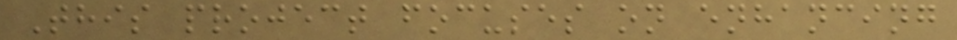This project focuses on enhancing
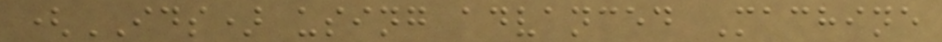(IDS) using advanced Machine
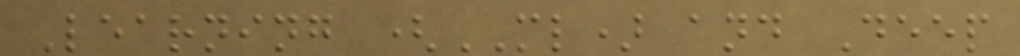Learning (ML) and Deep
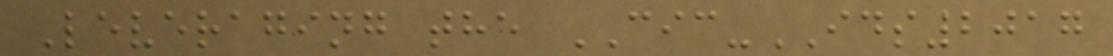Leveraging the CIC-IDS2017
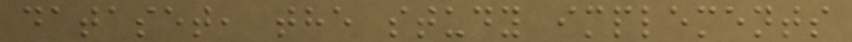dataset, the study implements
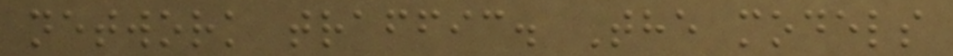network traffic. The models
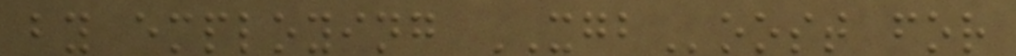by employing XGBoost for
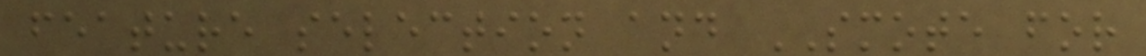feature selection and SMOTE for
